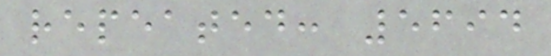repeated: 5694
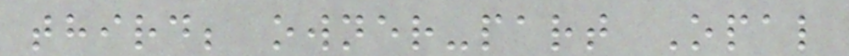third; owner-part Opal
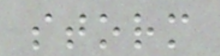storm
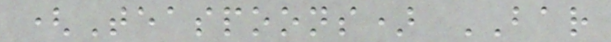(Teaspoons) BAR
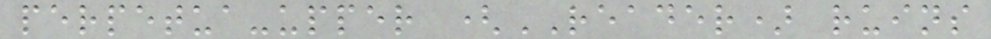perpetua-upper (READER) ruins
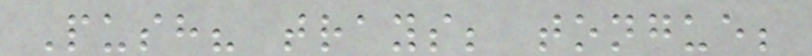Push? trays; tongue;
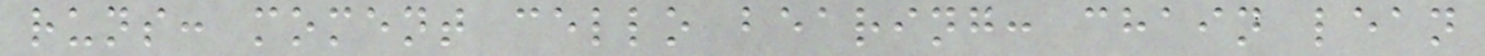runs: moment cello bearing: chain lean
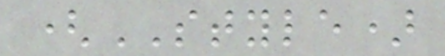(STYLE)
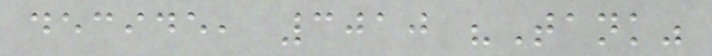decide, 3010 "Tank"
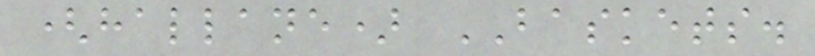(hallane) BASKETS.
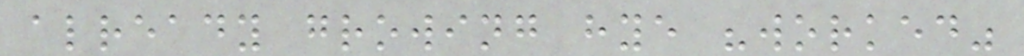already growing hye "worked"
